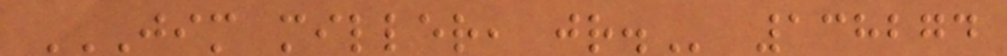JIM MILLER, JR. 138274
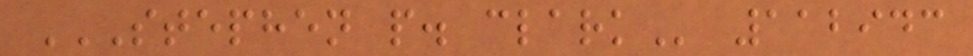STEPHEN P. CLARK 112943
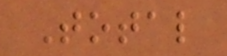Total
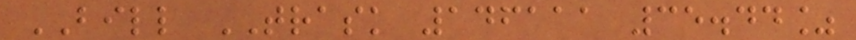BILL TRASK 146111 35.44%
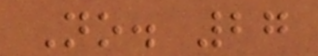No. 27
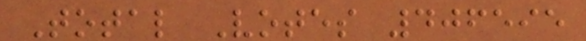Total Votes 406595
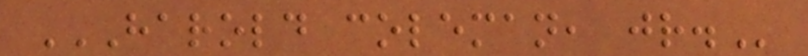HAROLD COLEMAN, JR.
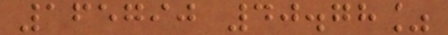165790 40.78%
